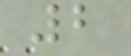2
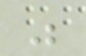was
